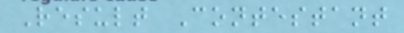Result Contestant
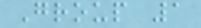Group 1
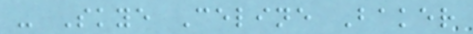- Skye Celine Baker
